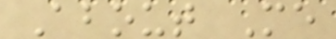About Me
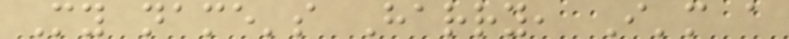My name's Harry, I'm a
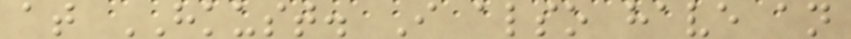at HKUST. I also have an
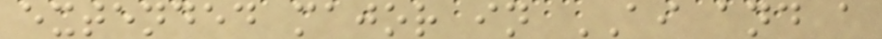extended major in AI and a
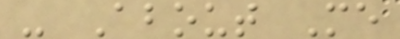- About Me
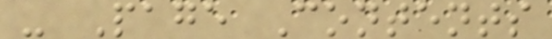- Page Contents
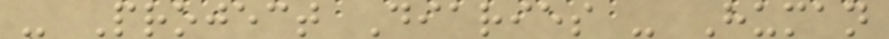- Project Diaries - Human
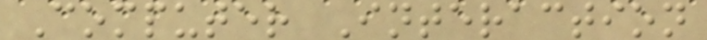Computer Interaction
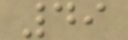49
